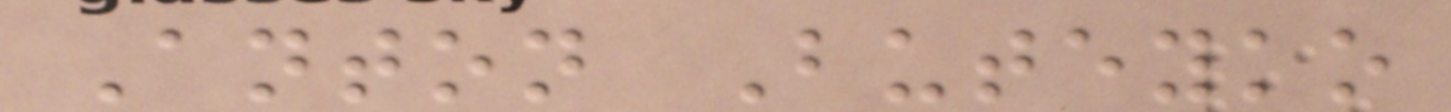Anton Buteyko
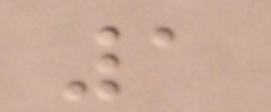1
